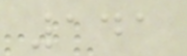141
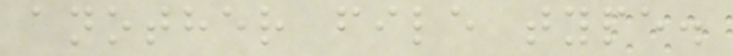another file type.
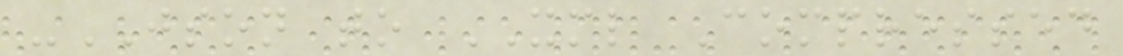-JSON to XML Compressed
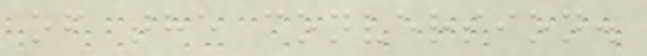of the conversion.
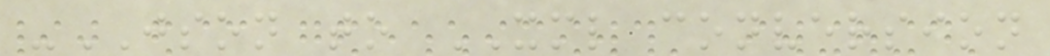-JSON to XML conversion
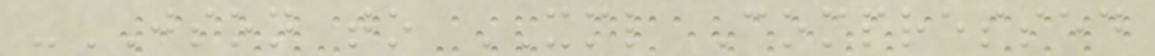-JSON to XML Compressed
